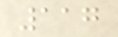117
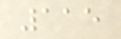115
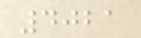4021
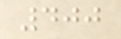400
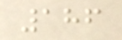186
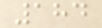184
